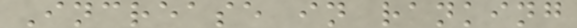Increase in ranking
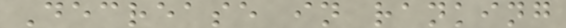Decrease in ranking
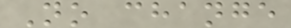No change
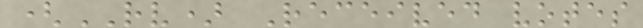(RV) Received votes
